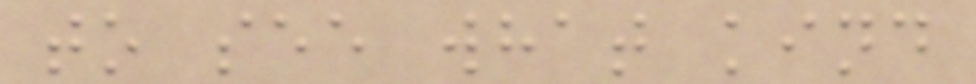to see what kind
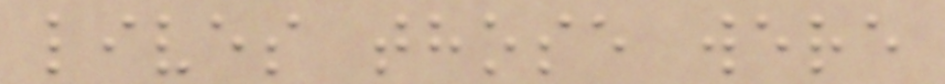lives those were
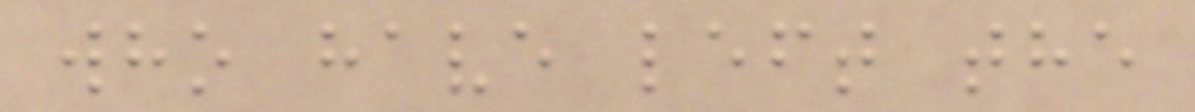who have left the
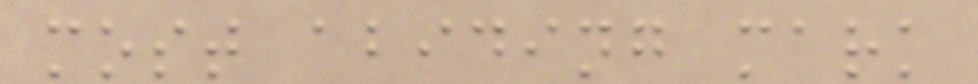most abiding mark
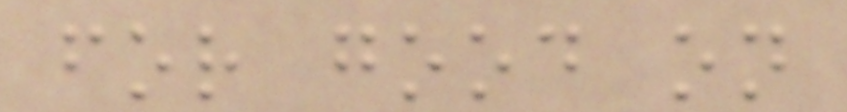for good on
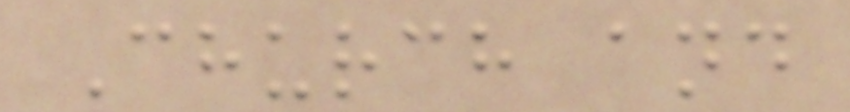Church and
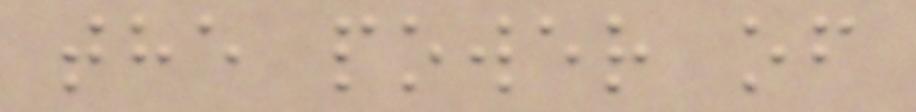the power of
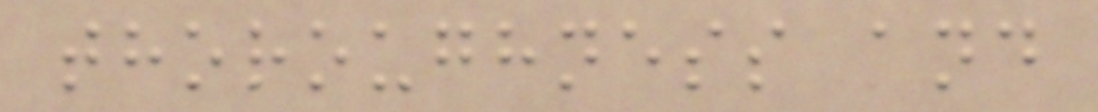thoroughness and
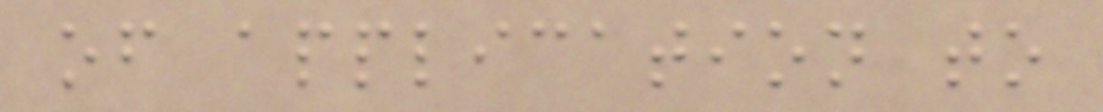of application to
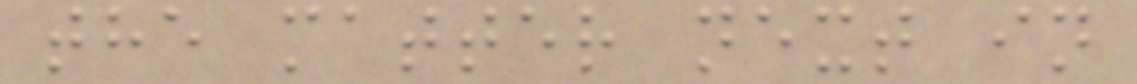the matter next in
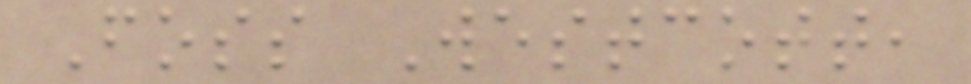Foss Westcott,
